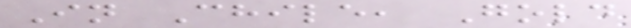In Chile, Gold
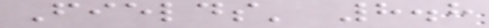Fields' 8.8
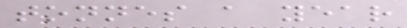tonnes a year
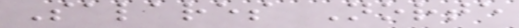Salares Norte
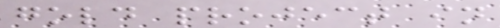gold project in
